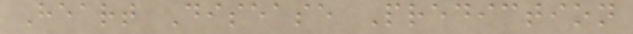Heart Disease Prediction
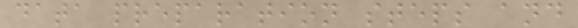data preparation steps and
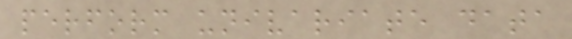perform univariate data
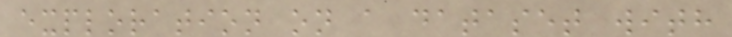exploration on a dataset with
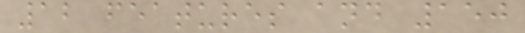12 features and 150
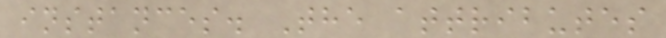instances. The attributes
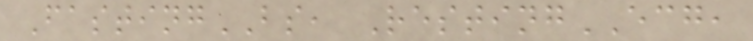FastingBS, RestingECG,
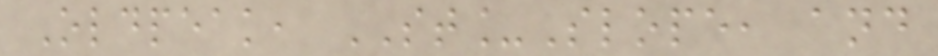Oldpeak, ST_Slope, and
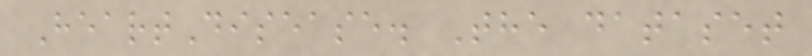HeartDisease. The dataset
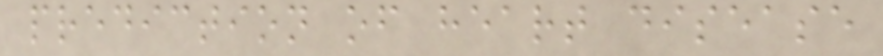prediction of heart disease
